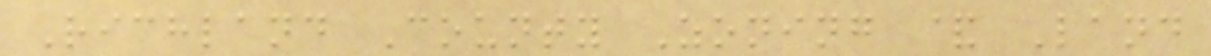Richland County Zoning & Land
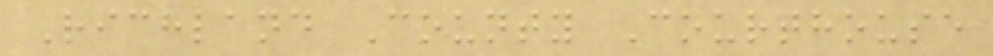Richland County Courthouse
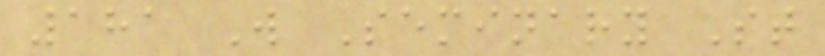181 W Seminary St
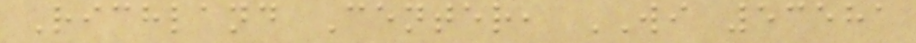Richland Center, WI 53581
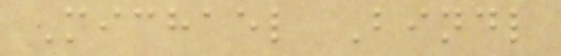Michael Bindl
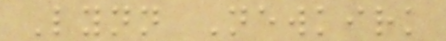Lynn Newkirk
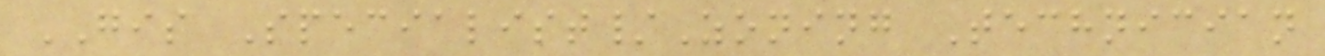GIS Specialist/Zoning Technician
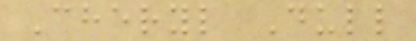Cheryl Dull
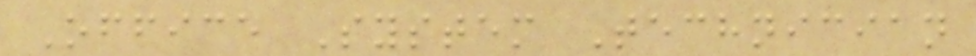Office System Technician
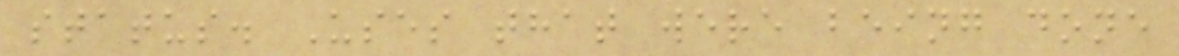status. Uses that were being done
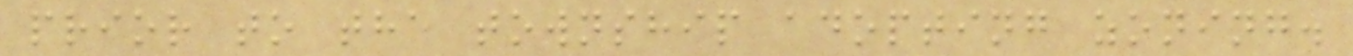prior to the township adopting zoning.
